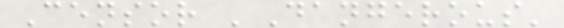Censor 'Dangerous'
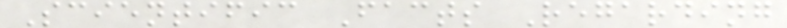Scientific Facts Regarding
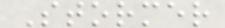Stormer
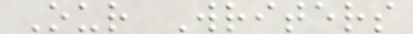Our Writers
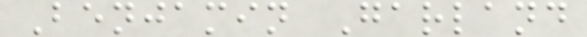Benjamin Garland
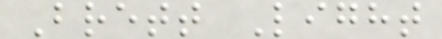Brett Light
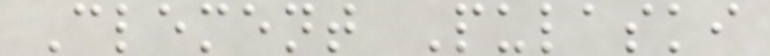Clement Pulaski
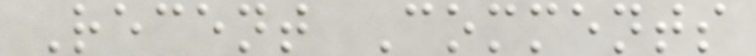Recent Comments
